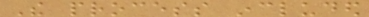The process included
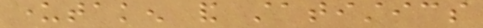undertaken and statistics
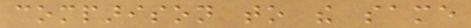comparison to the same
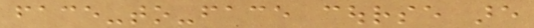face-to-face course are
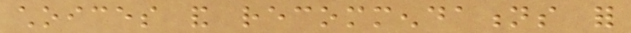choices and recommendations for
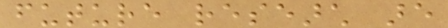future research are
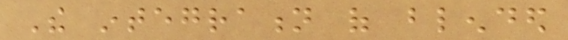The integration of blended
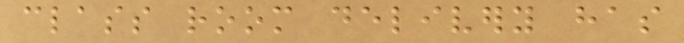class room delivery has
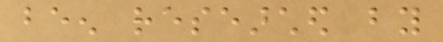been researched by
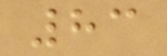83
